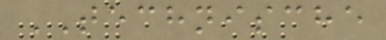TECHNISCHE
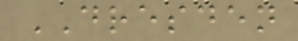DRESDEN
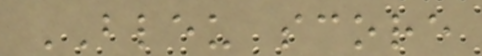BLEU score
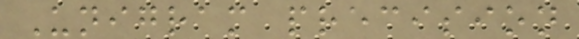Unigram precision
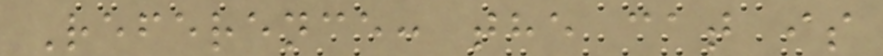Reference: the cat is
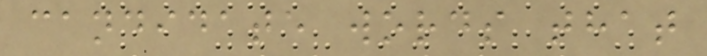candidate words that
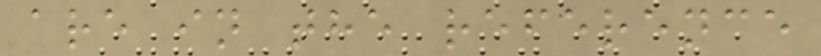are in the reference
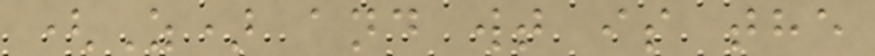(Z) and wt is the
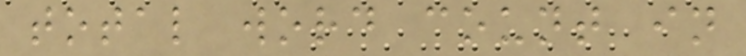total word count in
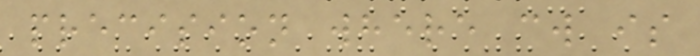precision where cw is
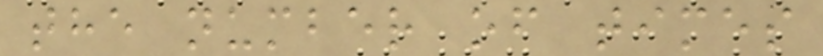the number of times
